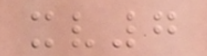xv7
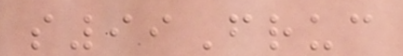s99Fruc
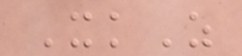XkZ
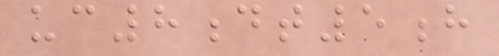uc8dt5h
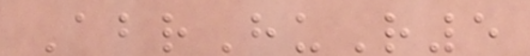AbrHuR5
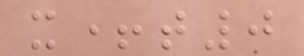x+t0
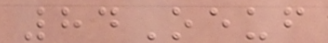84Oeuf
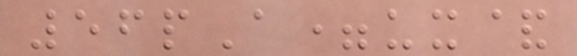56pA=ux&
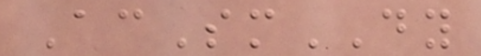AcSmDY
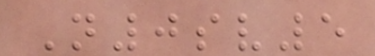N0sv5
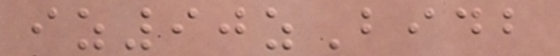iz90zBidb
